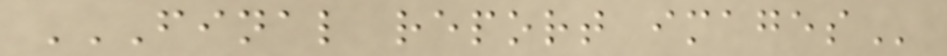FINAL REPORT IMAGES
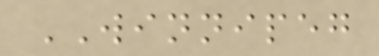WINNIPEG
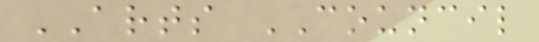ARTS COUNCIL
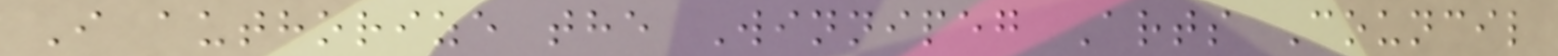I authorize the Winnipeg Arts Council
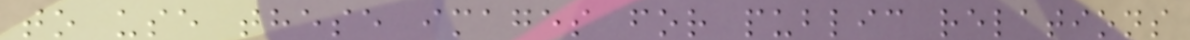to use these images for public relations
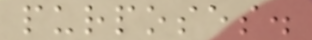purposes.
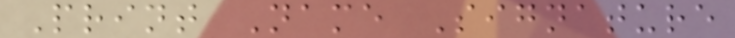Print Name Signature
